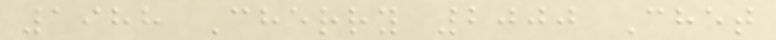1988 Cherry 2000 Chet
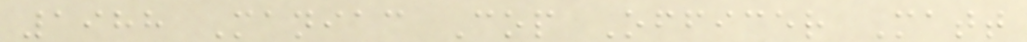1988 Maniac Cop Officer Matt
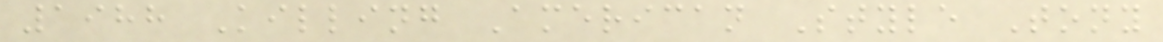1988 Killing American Style Tony
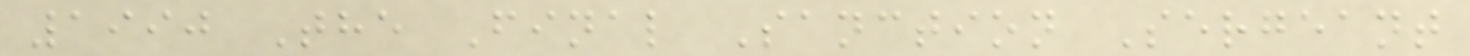1990 The Final Sanction Sergeant
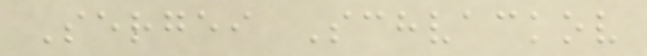Sergei Schvackov
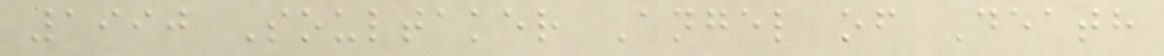1990 Soultaker Angel of Death
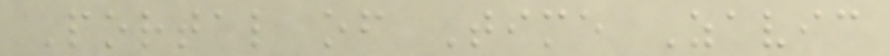Portal of Time Zavic
